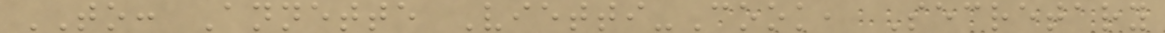TO: Annette Vietti-Cook, Secretary
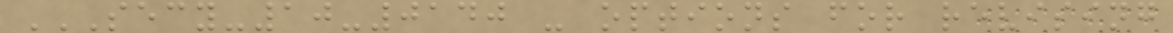SECY-10-0140 - OPTIONS FOR REVISING
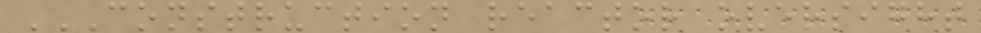CONSTRUCTION REACTOR OVERSIGHT
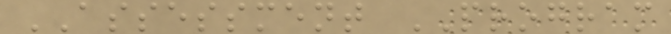ASSESSMENT PROGRAM
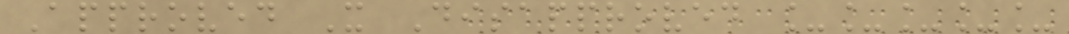Approved X Disapproved _____
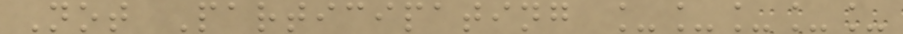Not Participating _____
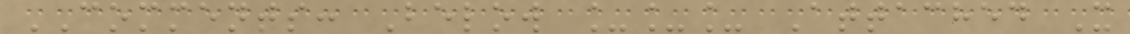COMMENTS: Below ___ Attached X
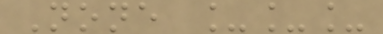None ___
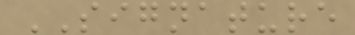SIGNATURE
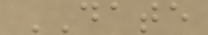DATE
